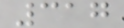317
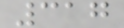317
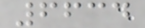6634
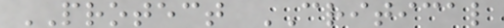PROTECT CRITICAL
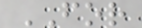FOR
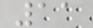11
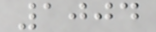1004
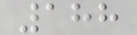188
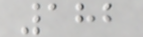182
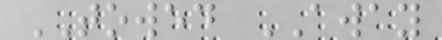TOWED AWAY
